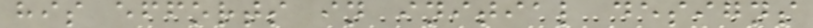his efforts in initial designs
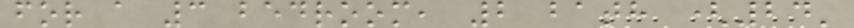for a 3 bedroom, 2 bath (24'
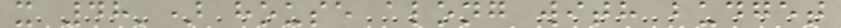x 48') house along with budget
